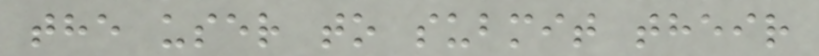the user to submit their
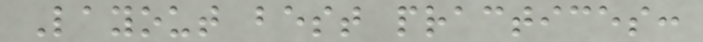Layout best practices:
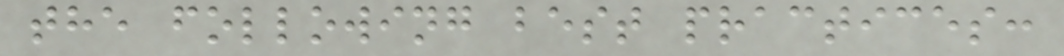the following best practices:
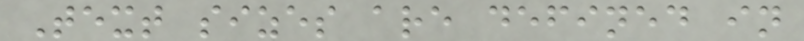Text sizes are defined in
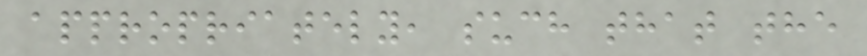appropriately, such that the
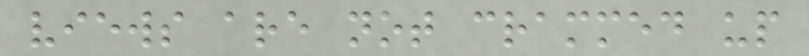views are not crammed up
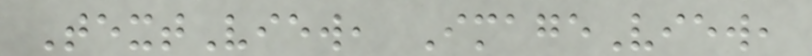TextView, ImageView,
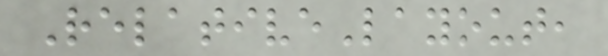RelativeLayout,
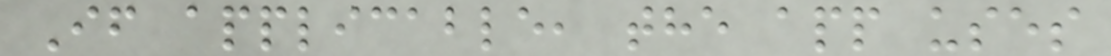If applicable, the app uses
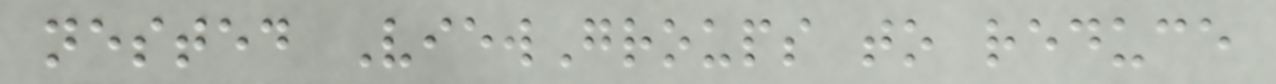nested ViewGroups to reduce
